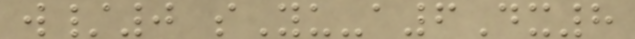w/0 sYu-a6Dx8
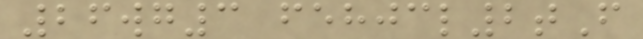26wg3 fehjcl2tF
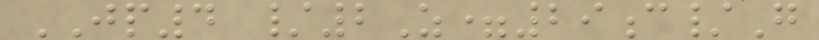JP4 /2Z=29c/G
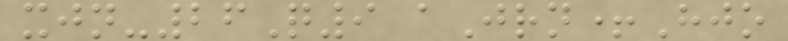xjn-26Q9 aJrn+Hjo
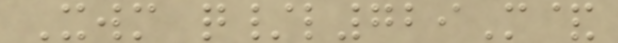Xwm q/l729M&
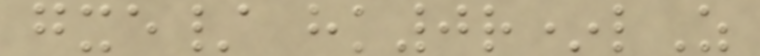gxe/ hk0r*lZ
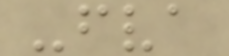-fva
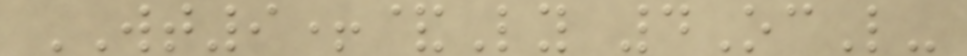WT9+&Ly 4OcL-
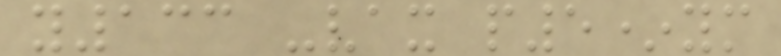y133 -vax p5*ym
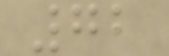72
